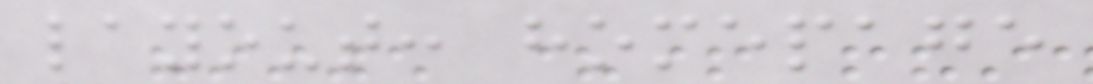layout: homepage
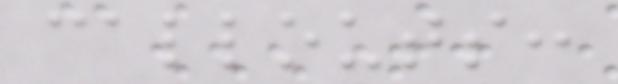callouts:
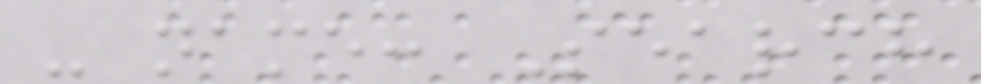- name: Search
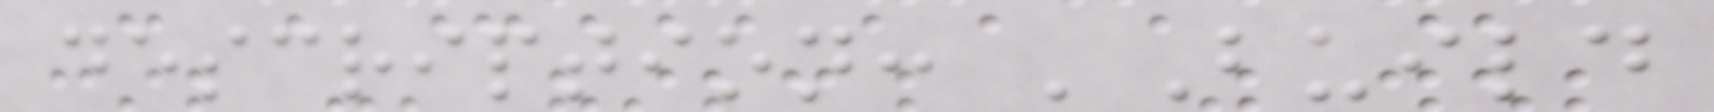description: 'Build
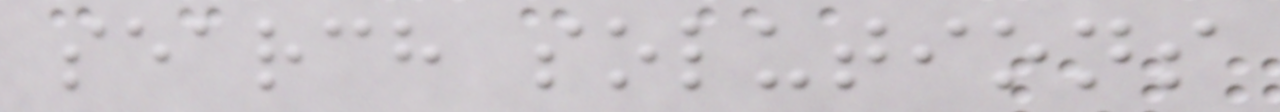search solutions
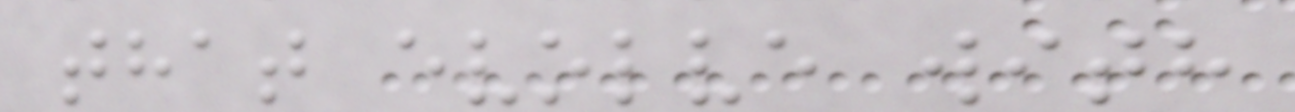that evolve with
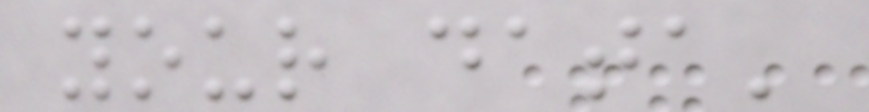your data'
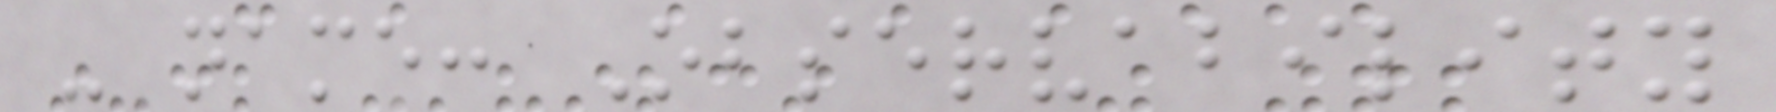- name: Observability
